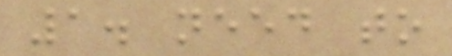1. need to
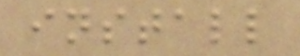install
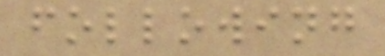following
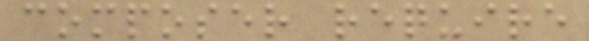composer require
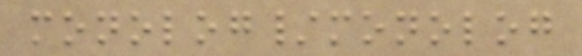monolog/monolog
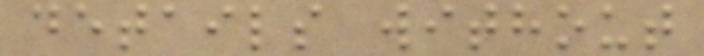details without
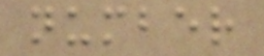number
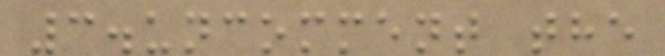3.uncomment the
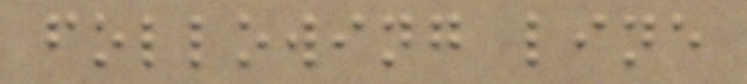following line
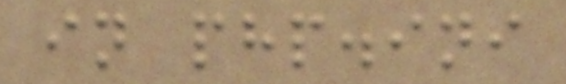in php.ini
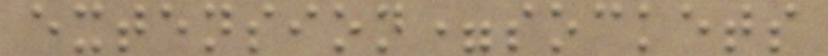extension=sockets
